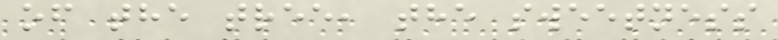of the tree, the sweetness
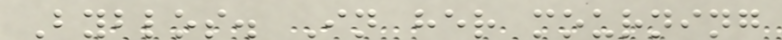Byblos. In her mourning
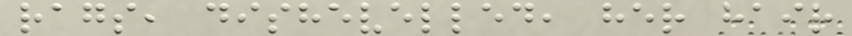rags, dishevelled, her hair
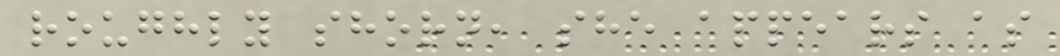roughly shorn, she appears as
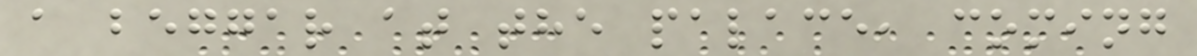a beggar at the palace, coming
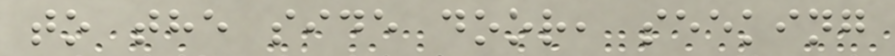to the side door, seeking
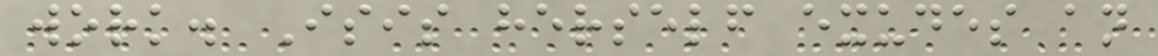work. Isis herself exudes an
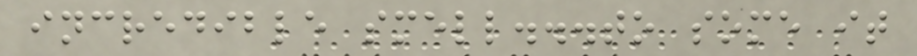incredible smell...to some it
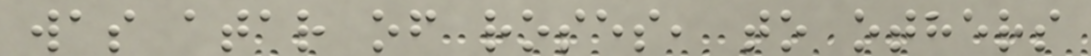was atar of roses, to others
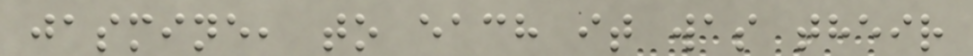jasmine, to each it was their
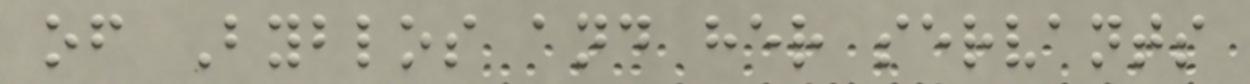of Byblos and her servants
